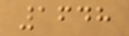1648
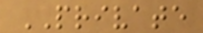PRIVATE
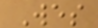Wes
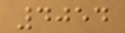4054
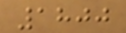1800
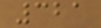321
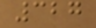327
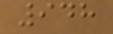948
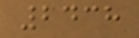2438
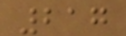217
